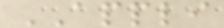APPLI
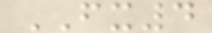FX4
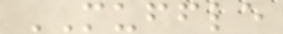MUFFLE
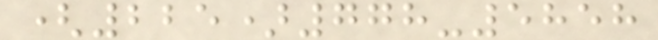(225)778-5858
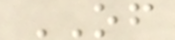OF
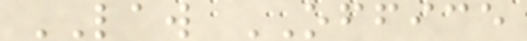LAW OFFICE
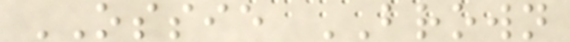OSSIE BROWN
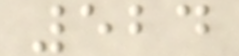524
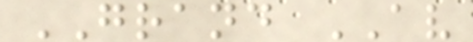GRAND AV
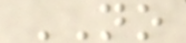NO
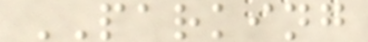PARKING
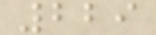229
